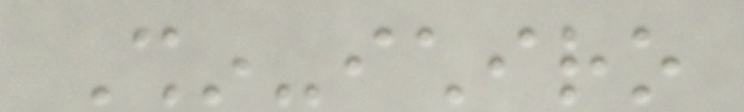Shin-ichiro
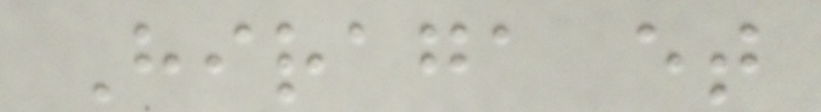Hiraga et
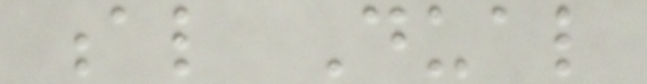al Dual
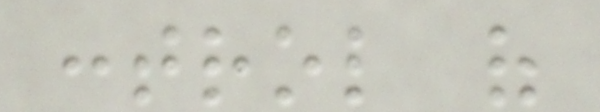control of
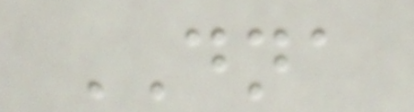DNA
